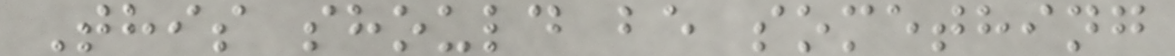This should be something
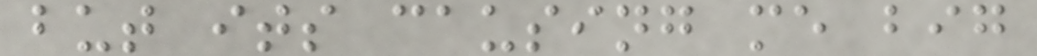but its causing me big
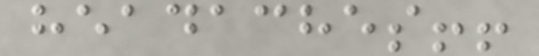headaches!!
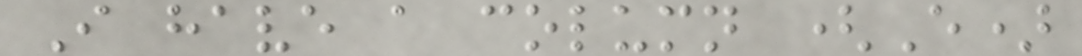I have a column (E)
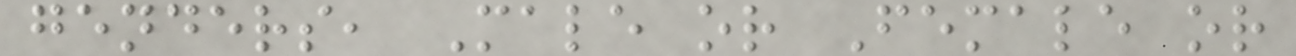genders, Male or Female or
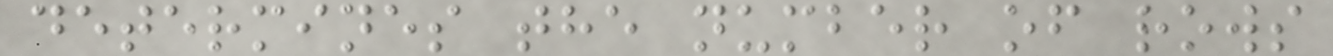determines the number of rows
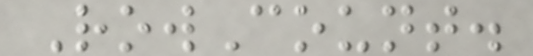RowCount.
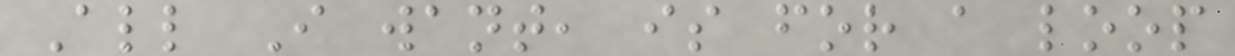All I want, is for a loop
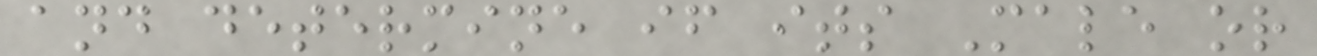and determine if its Male or
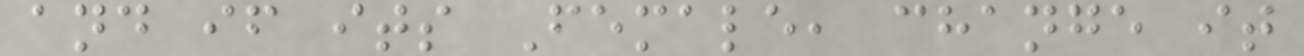and if its Female, change it
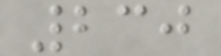230
